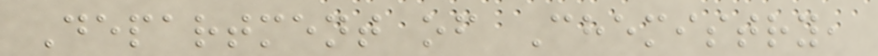Department of Chemistry,
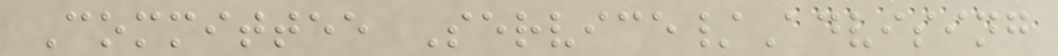Committee Service/Advising
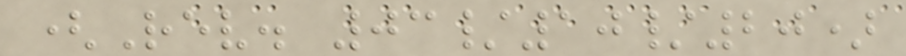(Rev. 03/10/20)
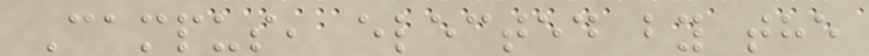Campus, elected by the
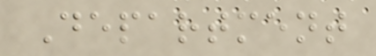Department
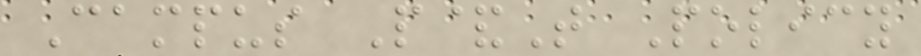Campus P&T Policy
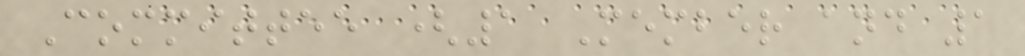Committee (1 Member and 1
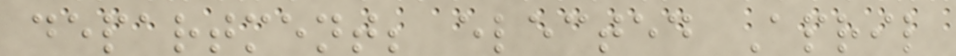department; elected April
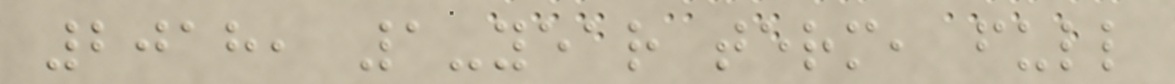2018, 1-year term, full
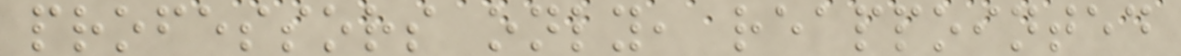professors only, reappointed
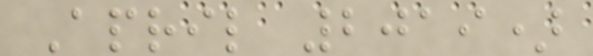April 2019)
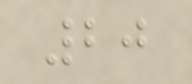20
